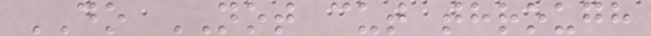DO NOT cut through
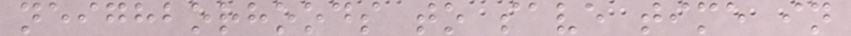neighborhoods to save time in
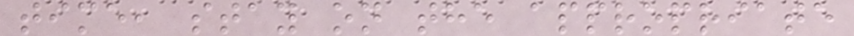time, stay on the appropriate
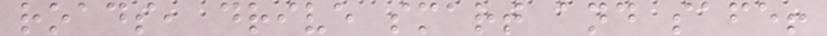roads, drive smart and safe!
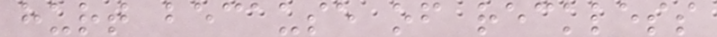hurt because of reckless
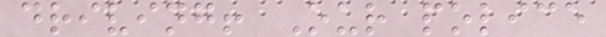driving! Our police
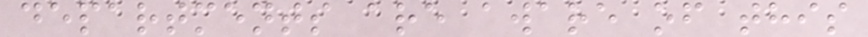departments are aware of this
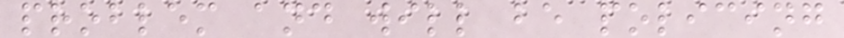problem and will be policing
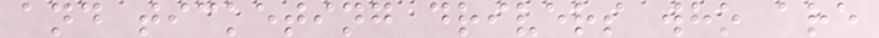and ticketing drivers who are
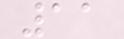11
